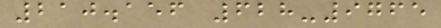210.156 628-9765
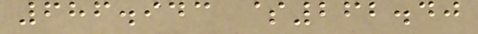686.943 $262.40
